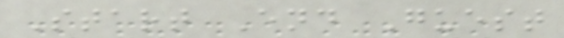Start End Guest
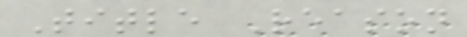Title Reason
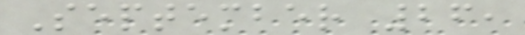September 26,
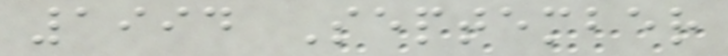1994 September
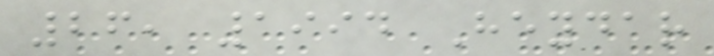26, 1994 Heydar
